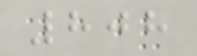808
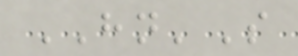HN'S
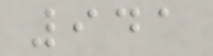941
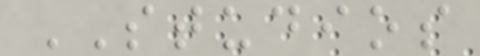STUDIOS
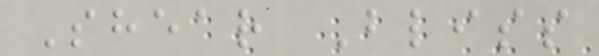Shear Bliss
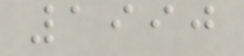1990
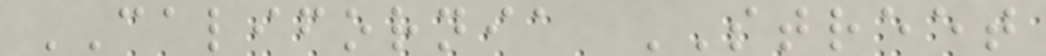CALIFORNIA STREET
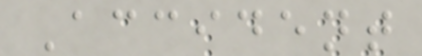Accident
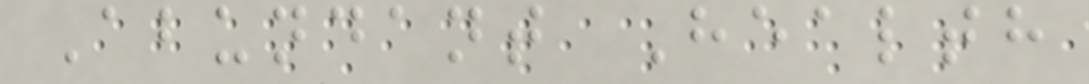Abundant Health
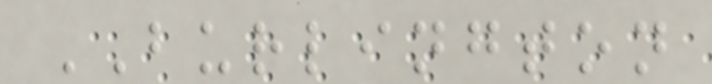BURLINGTON
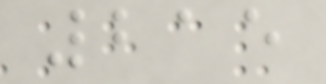215
